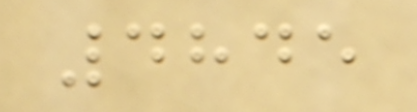4845
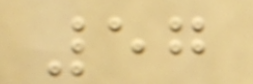57
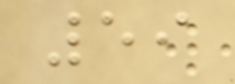59
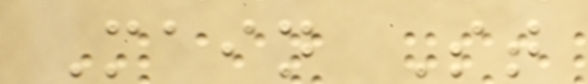Main St
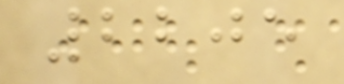2205
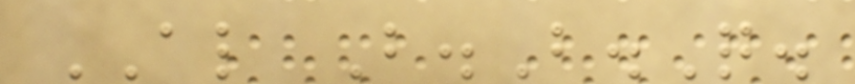AL B.B.Q.
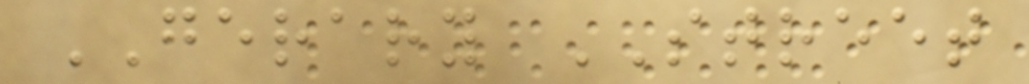GERARY STREET
